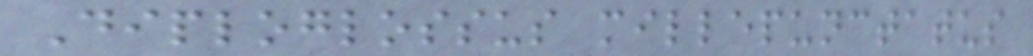Diploglossus millepunctatus
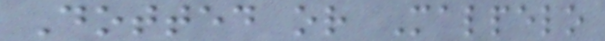Dotted or Malpelo
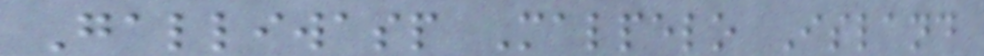Galliwasp Malpelo Island
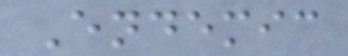Endemic
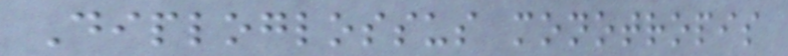Diploglossus monotropis
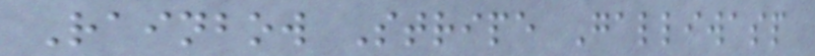Rainbow Stripe Galliwasp
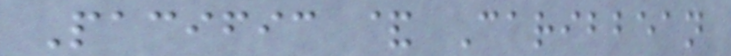Pacific & Caribbean
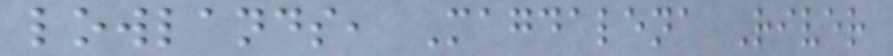lowlands, Magdalena River
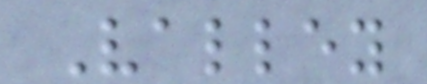Valley
